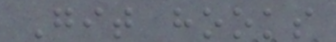Git hooks
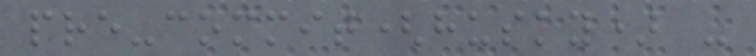pre-commit(husky) -
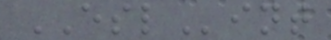ESLint
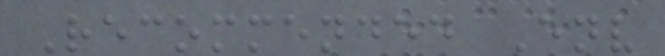Recommended Env
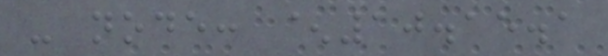- node: ^10.15.1
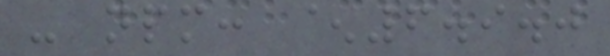- npm: ^6.9.0
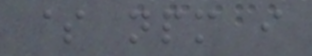$ npm i
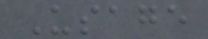Usage
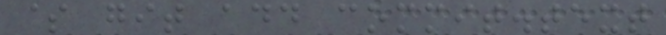$ git add commit.text
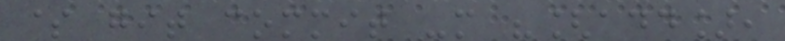$ git commit -m "[add],
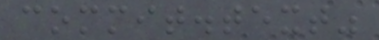commit.text"
